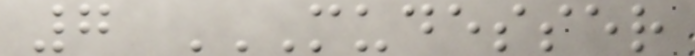7 MUDESSER
